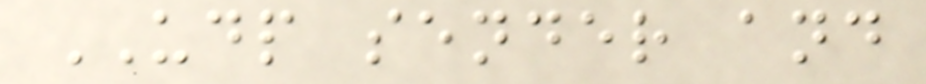UDP sender and
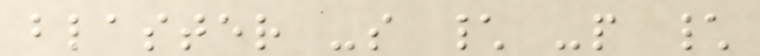blaster -s \ -p \
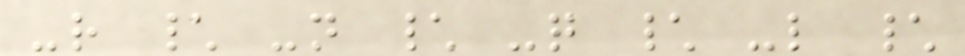-r \ -n \ -q \ -l \
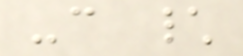-c \
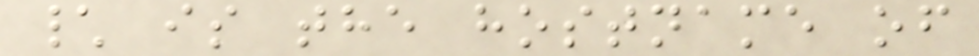\ is the hostname of
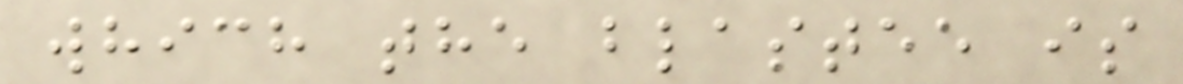which the blastee is
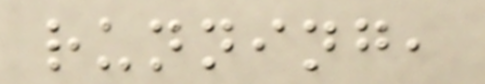running,
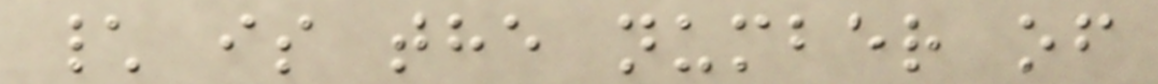\ is the number of
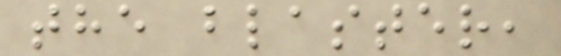the blaster,
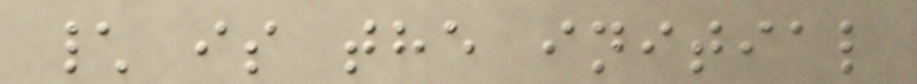\ is the initial
